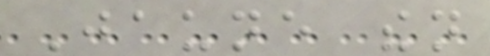Jaune then
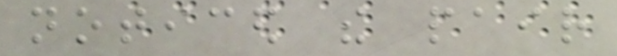noticed the pair
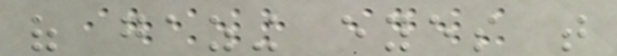of gazing eyes that
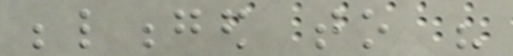belonged to his
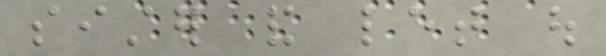sister and let out
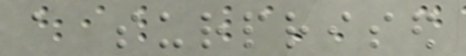a surprised
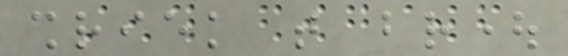shriek that brought
